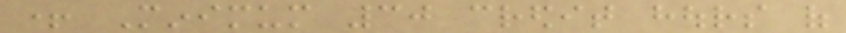+ Minimum 30 credit hours of
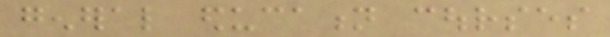general education courses
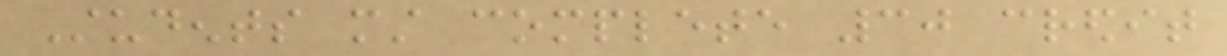Students must complete 30 credit
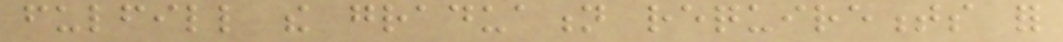fulfill the graduation requirements for
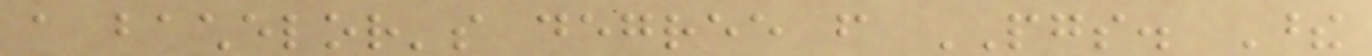a bachelor's degree from PGS. These
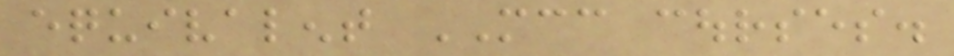equivalent MCC courses.
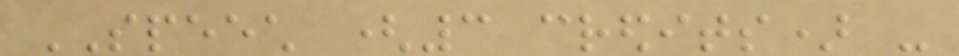SPEECH (3 credits) -
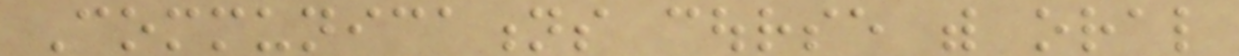Communications course with oral
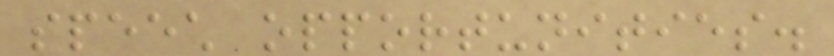speech opportunities.
